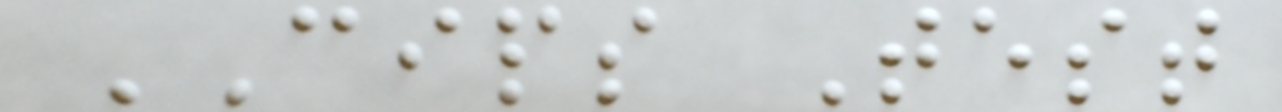CIPS Test
